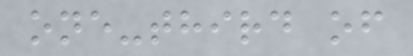one-third of
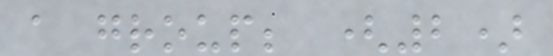a group; (2)
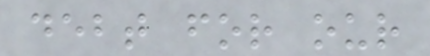debt for our
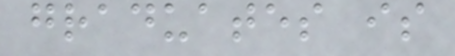graduates is
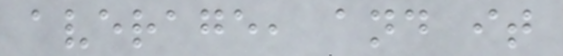average, and it
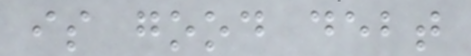is good debt
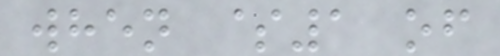when $1 of
